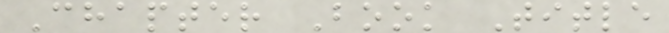Chapter Book Title
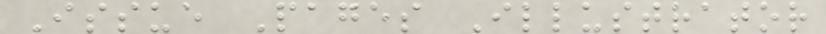Issue Pages Illustrator
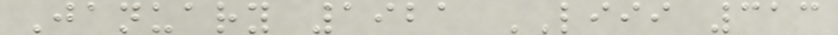January 1921 LIII 313
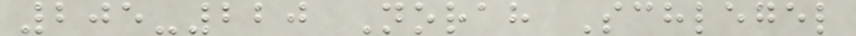205-220 Norah Schlegel
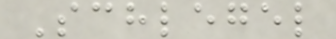Schlegel
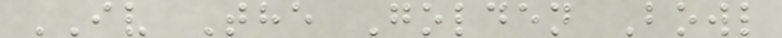IV The Golden Bowl
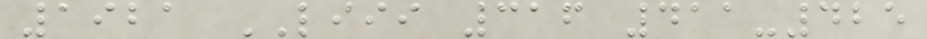1921 LIII 316 411-425
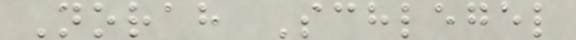Norah Schlegel
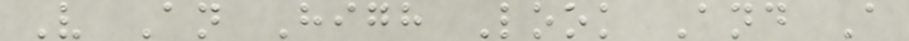V An High Look And A
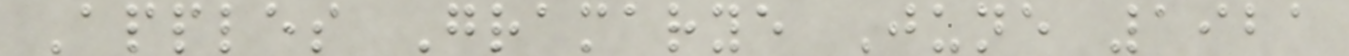Apples Gramarye June 1921
